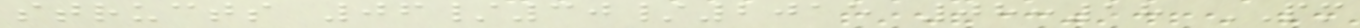structs 06/30/2015 08:18 PM
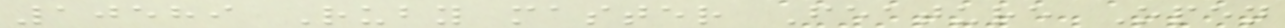10589 Ruby master Feature Open
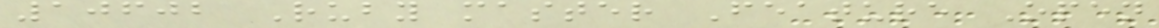10602 Ruby master Feature Open
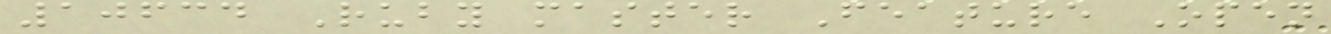10634 Ruby master Feature Open
